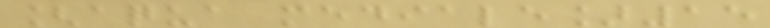[aqua mediale]15
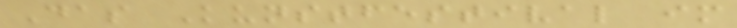Das Kunstfestival im
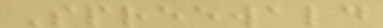Spreewald
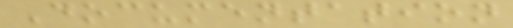Documentation
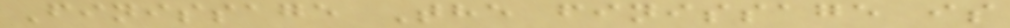Finissage The finissage is
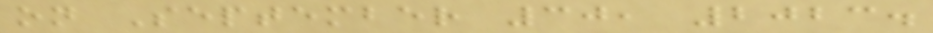on September 30, 2023.
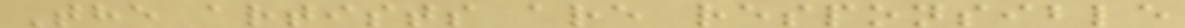The artists are responsible
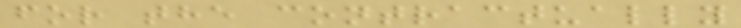for the contractually
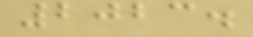2023.
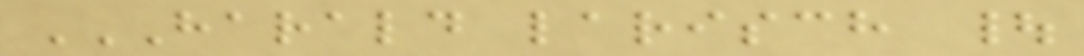HARALD LARISCH |
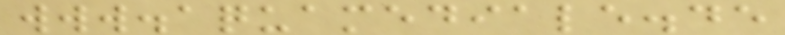www.aquamediale.de
